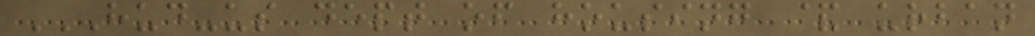HUD-US DEPT OF HOUSING & URBAN
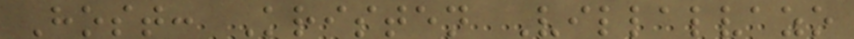Host: Kristen Villalvazo
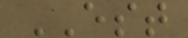EST
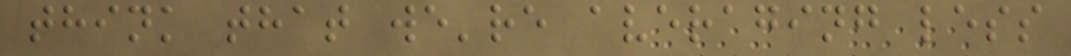think that we're averaging less
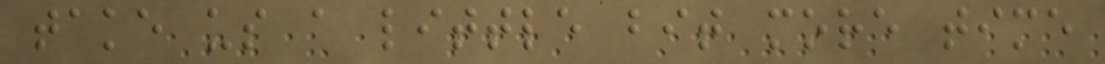take us a little bit more time
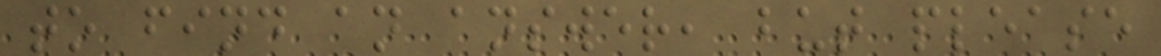to find an answer, but please
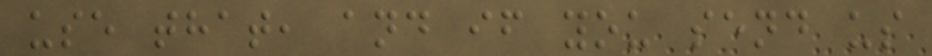use that, and if you send us
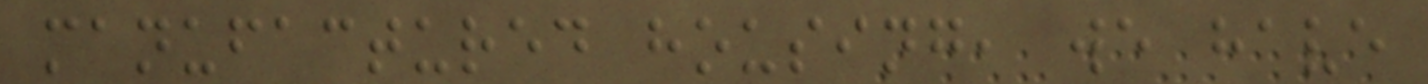manufactured housing, we have
